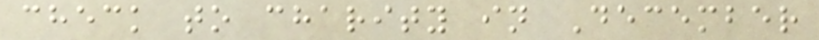check to charity in December
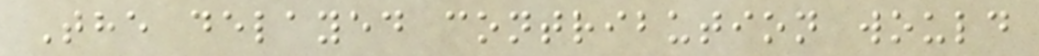The delayed contribution would
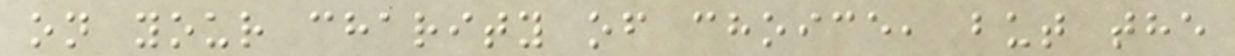on your charity of choice, but the
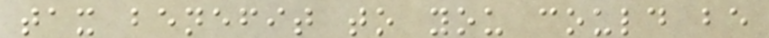tax benefit to you could be
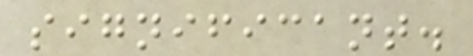significant.
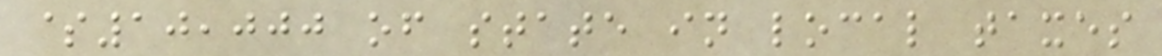$10,000 of state in local taxes
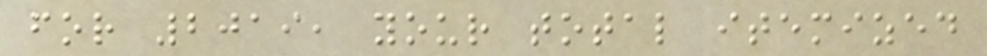for 2019, your total itemized
